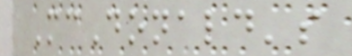McDonald's
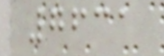7631
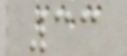33
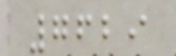7629
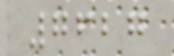7627
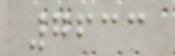7633
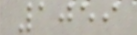1059
